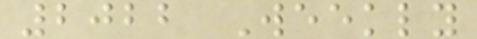2022 Weekly
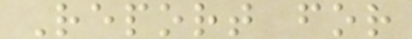Report for
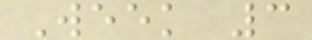Week 3
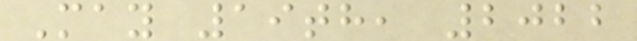May 19th, 2022
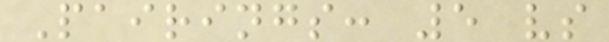Pairings: 5 vs
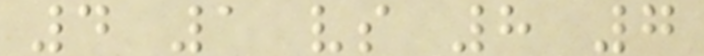4 1 vs 8 7
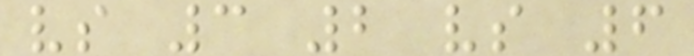vs 3 2 vs 6
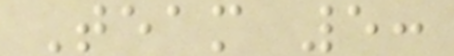Team 5:
